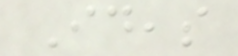Ideas
